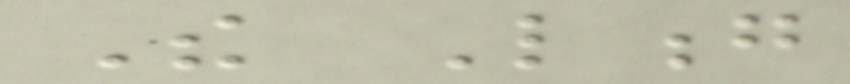The Long
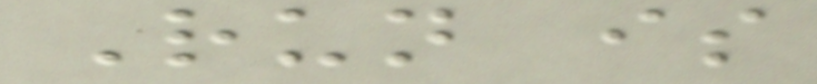Run is
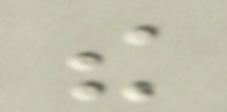the
